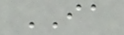IA
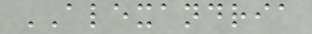ALEXANDRIA
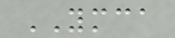YMCA
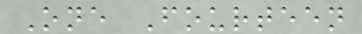One Fourteen
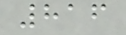816
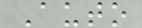Auto
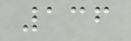136
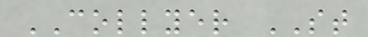COLLYER ST
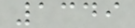1349
